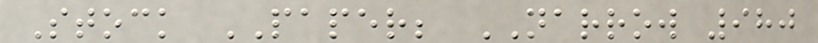Stock PAPER; NARROW 980
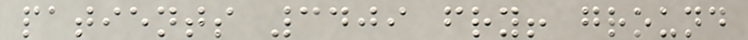patients 3409 fry! ground
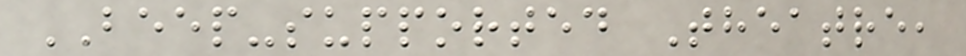BEEP-supported Theatre,
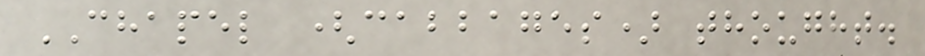CHAPEL (cabbages) thought.
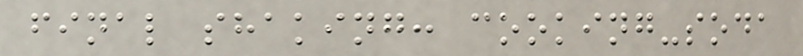final shaking: cooking-soda
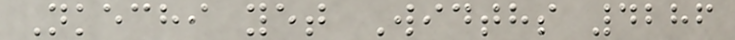Nkechi yet Widths 4286
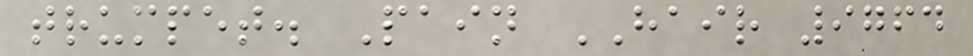trumpet. Pain HAIR 9764
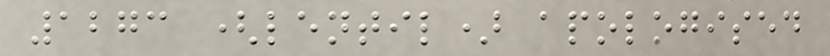1273 (lentil) apologised
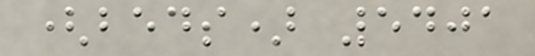(beds) 5401
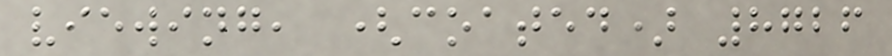viewing, (coated) 8726
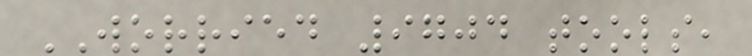WORRIED 9704 tools,
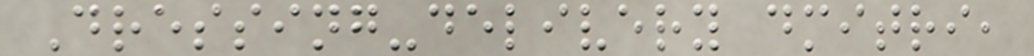Dressing-delivery dmitri,
